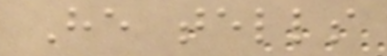He tells
